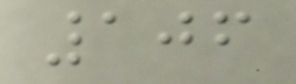106
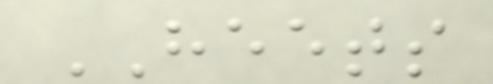HEETS
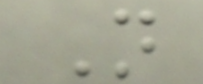N
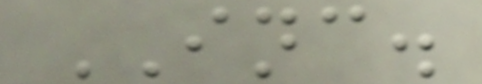INC.
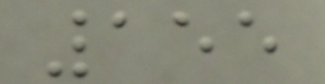155
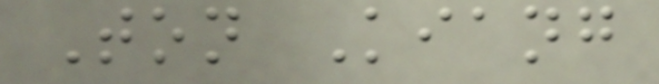Ton Kiang
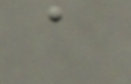a
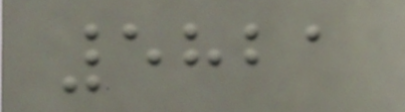5821
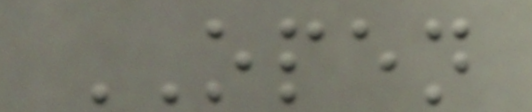OPEN
